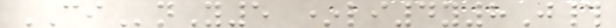CInY5 *li4y8J#
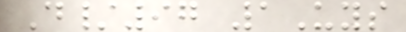D/97 1Uys
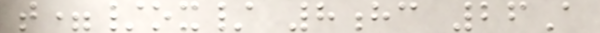t=/ox/ 8hc 26A
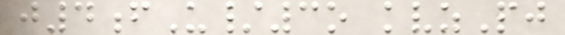j4fU/3o kvzPj
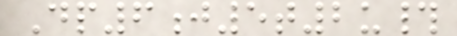Dp6j5t2u#
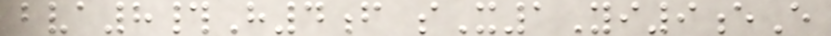bva8#H4f sX1Yi9eE
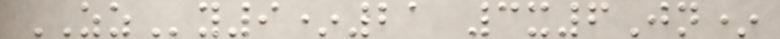ZZy9*21 3x6Jn*
